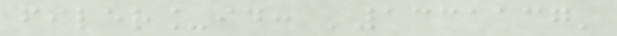filer_id: '1331137'
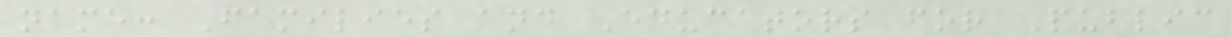name: Families and Educators for Public
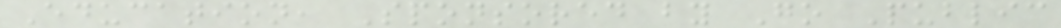Education, Sponsored by Go Public
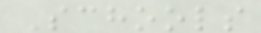Schools
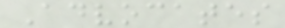Advocates
